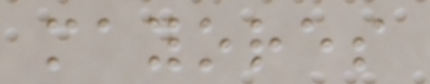mayores
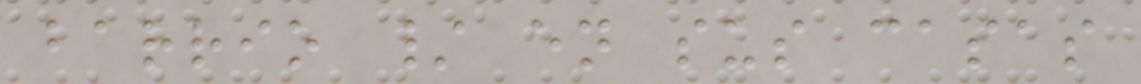barrio / en sus casas
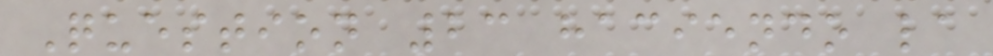Question 23 haciendo la
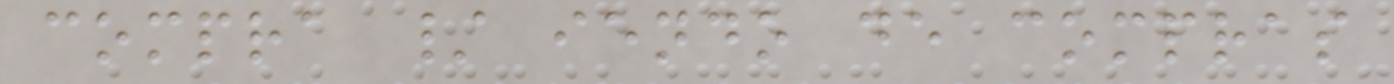compra / iendo de compras
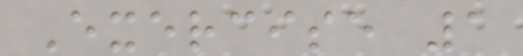Exercise 1
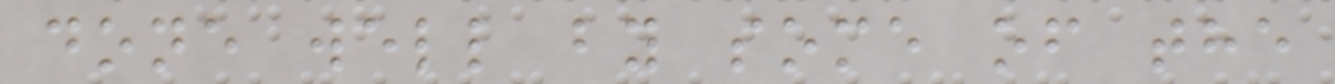done well by some of the
